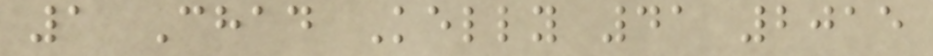1 Chad Kelly 41 2015
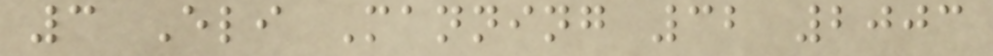3 Eli Manning 32 2003
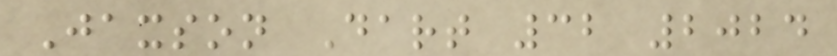Jaxson Dart 32 2024
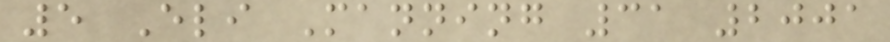5 Eli Manning 31 2001
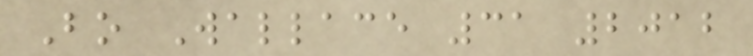Bo Wallace 31 2012
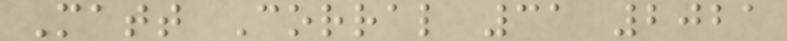Matt Corral 31 2021
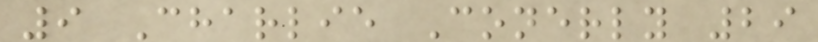9 Charlie Conerly 29
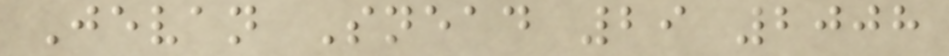Jevan Snead 29 2008
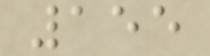155
